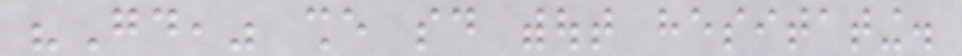"Good," she said without hesitating.
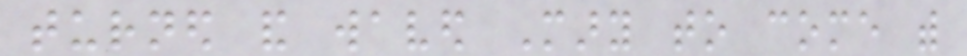turned and waved Mary to come with
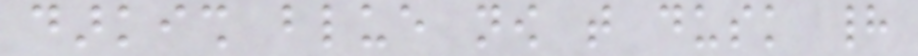darkish blue now that dusk had
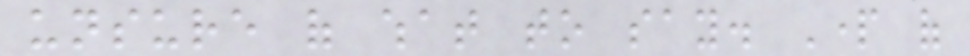unsure of what to say. Part of
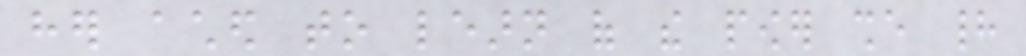her ached to learn of the power she had
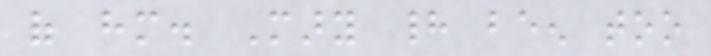of him. Mary had been too
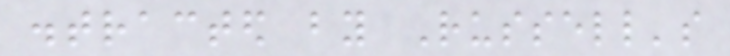distracted by Russell's
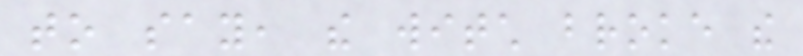to say, the witch broke the
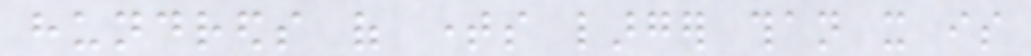hundreds of times larger than it is
